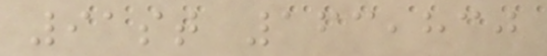91st 163,830
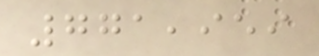771,959
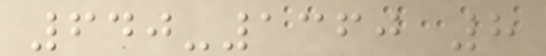640-1360 8
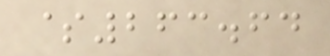$263.64
